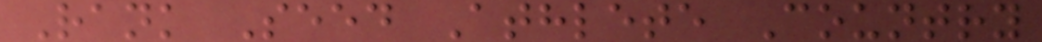Rank Seed Athlete Country
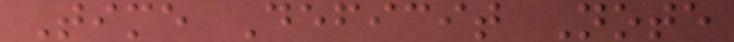Time Deficit Note
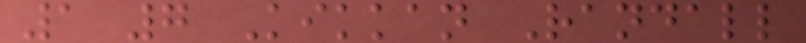1 7 Kikkan Randall
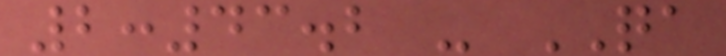2:43.2 - QA
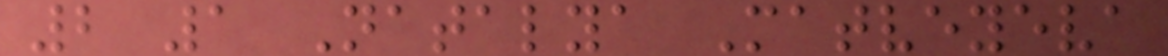2 1 Natalya Matveyeva
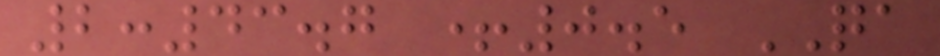2:43.7 +0.5 QA
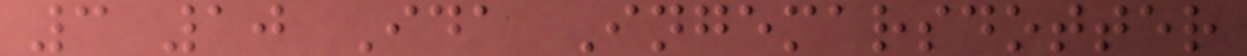3 10 Ida Ingemarsdotter
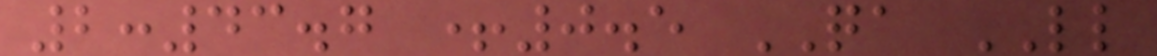2:43.7 +0.5 QA LL
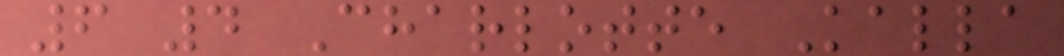6 4 Charlotte Kalla
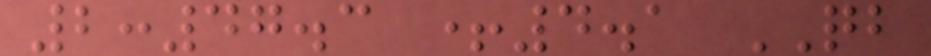2:47.3 +4.1 QB
